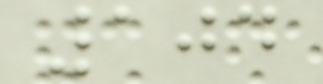104
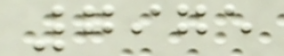7975
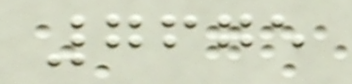7675
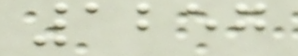1257
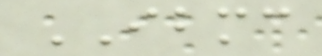IBMC
